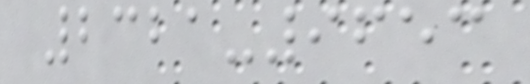2321-9653
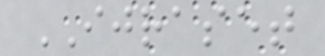IJRASET
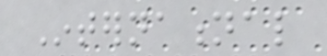International
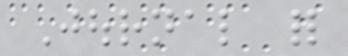Journal for
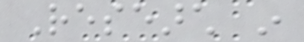Research in
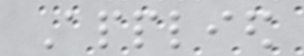Applied
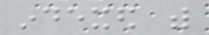indexed with
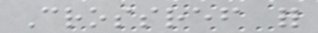Crossref for
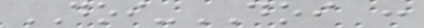DOI-DOI :
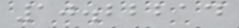10.22214
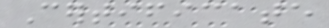Certificate
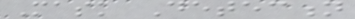Mask Detection
